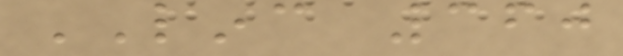LINC 360
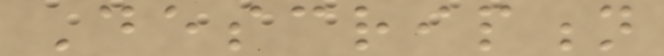Description
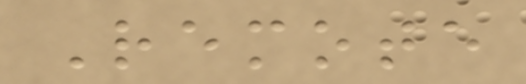Remote
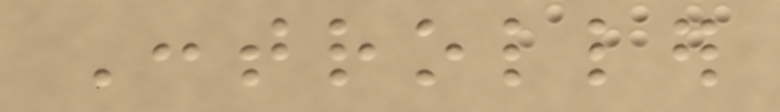Controller
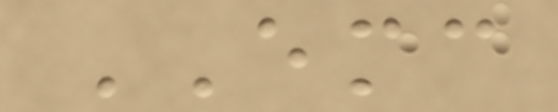EMC
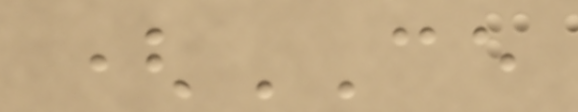(CE
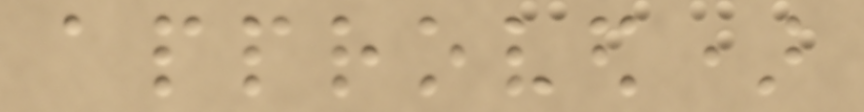approved)
